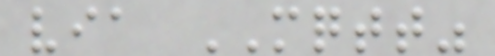via MQTT"
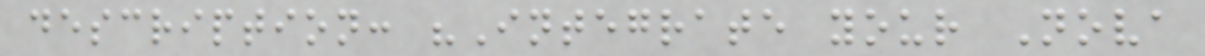description: "Integrate your Nova
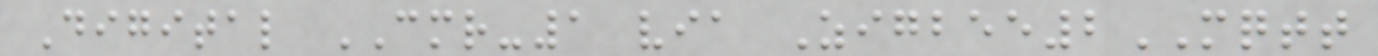Digital CMR-1 via Zigbee2MQTT
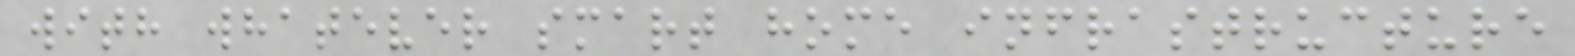with whatever smart home infrastructure
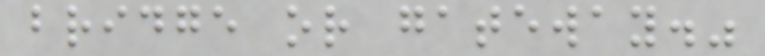bridge or gateway."
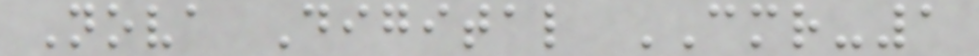Nova Digital CMR-1
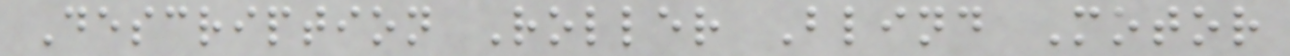Description Roller Blind Motor
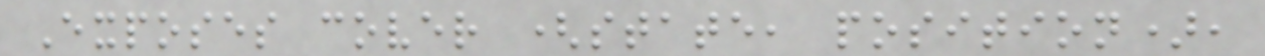Exposes cover (state, position),
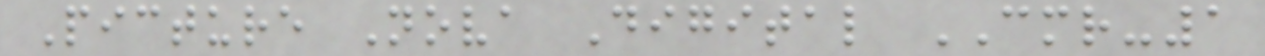Picture Nova Digital CMR-1
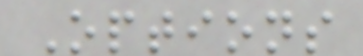Options
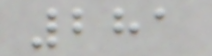281
